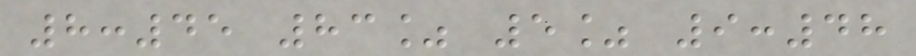8:45 83% 5% 9:48
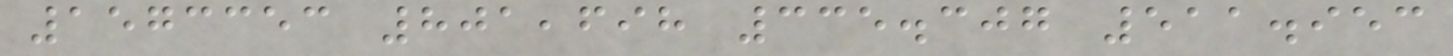1573353 801,698 335.307 511.953
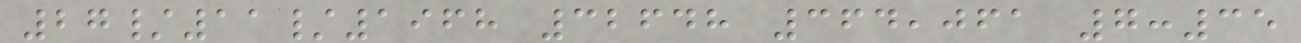27/11/1968 32648 364,061 7:35
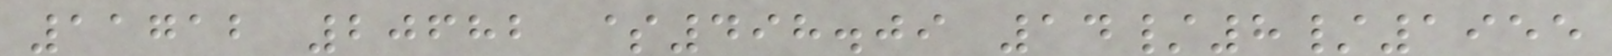11712 20682 $498.09 14/8/1955
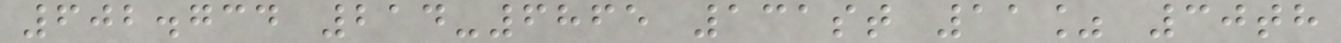602.734 214-6865 131st 11% 30th
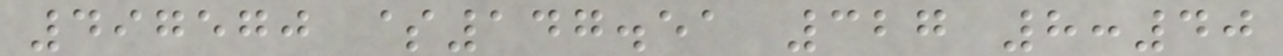497570 $147.51 327 8:40
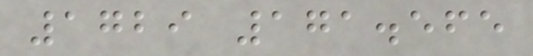1729 171.565
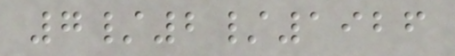7/2/1926
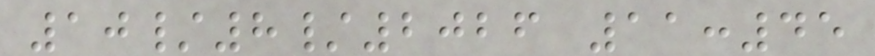10/8/2026 11:45
